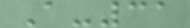A-31
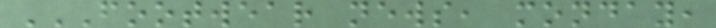FOOTWEAR NEWS, MONDAY,
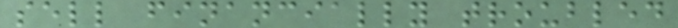sell financially troubled
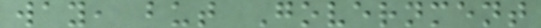way, but Government
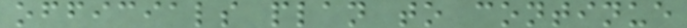officials plan to continue
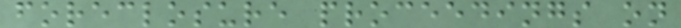foreclosure proceedings on
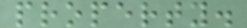property.
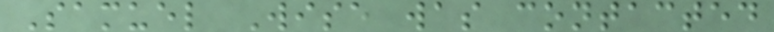Samuel Wise was contacted
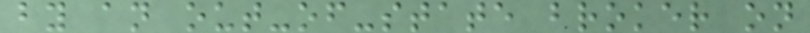by an out-of-state broker on
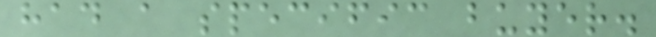had a specific buyer.
